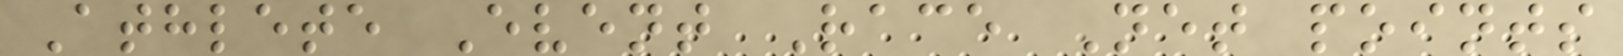Athlete Event Race Net points
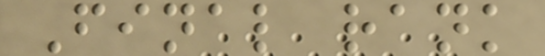Final rank
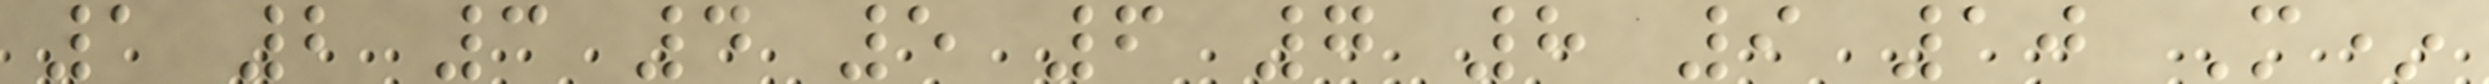1 2 3 4 5 6 7 8 9 10 M*
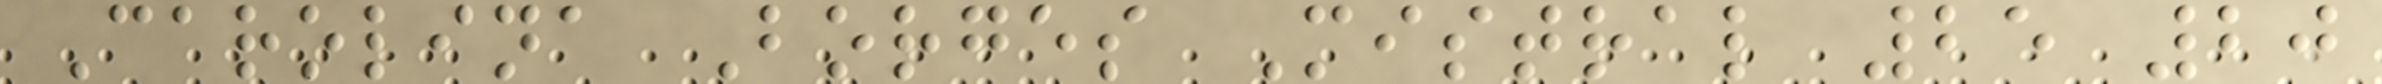Carolina Borges Mistral 25 20
